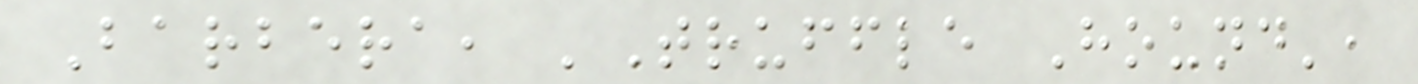Barbera, 'Truffle Hound',
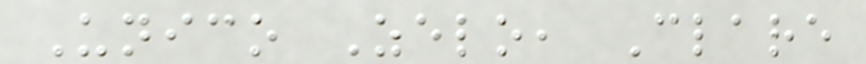Unico Zelo, Clare
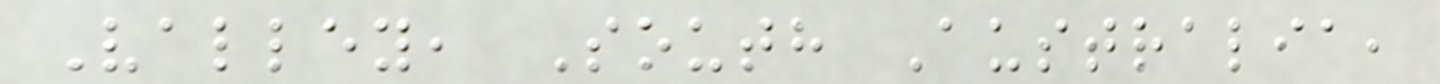Valley, South Australia,
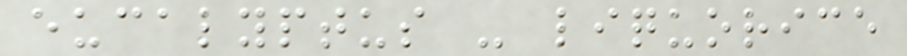eucalyptus - liquorice
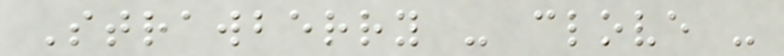Strawberry - clove -
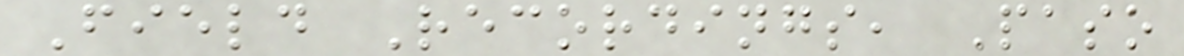Field Recordings, Paso
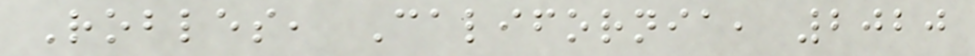Robles, California, 2020
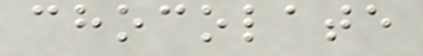chocolate
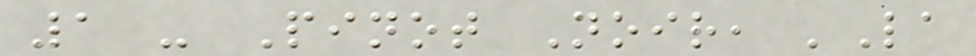1 - Pinot Noir, 'La
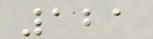121
